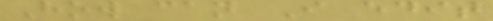How can I edit
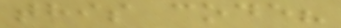this code?
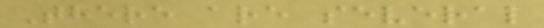There are several
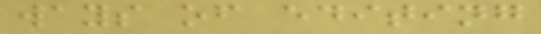ways of editing
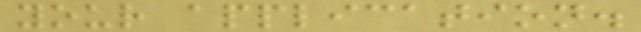your application.
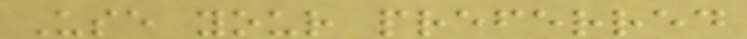Use your preferred
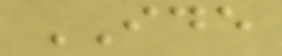IDE
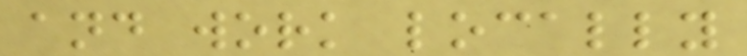and work locally
